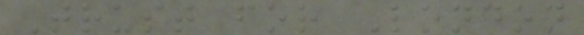Trust for London
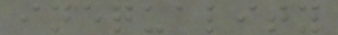inequality
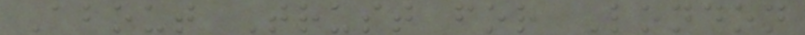About Trust for London
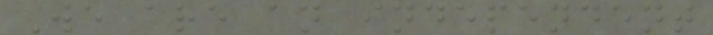We are an independent
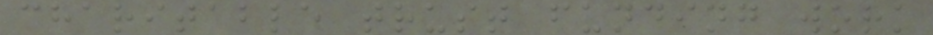charitable trust funding work
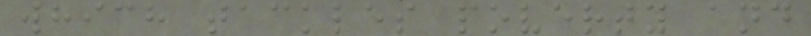which tackles poverty and
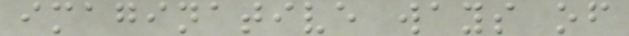imaginative ways of
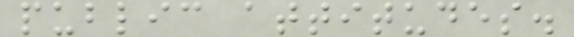public attitudes.
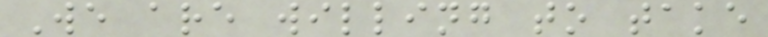We are willing to take
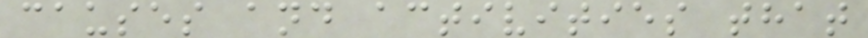causes and activities that
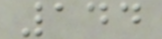144
